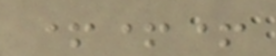+++
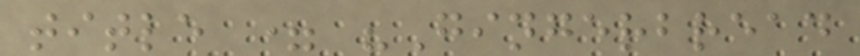title = "Gingerbread
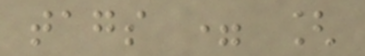tags = [
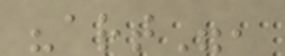"art",
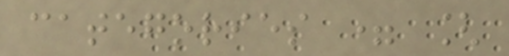categories = [
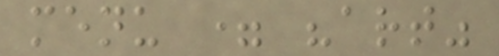menu = "art"
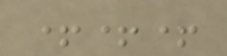+++
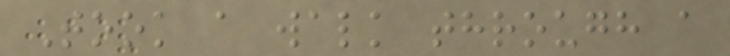Took a walk through a
